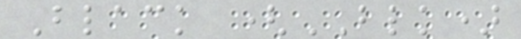Black (BLK)
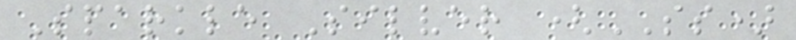Sparkle Silver (SS)
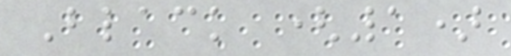Black (1)
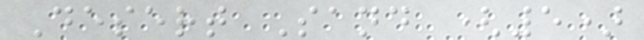Desert Sand (5)
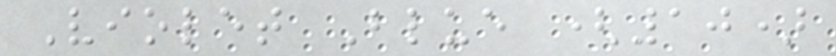Violet Blue (10)
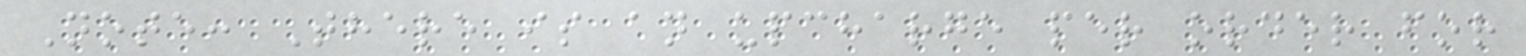Note: There is an upcharge per order for
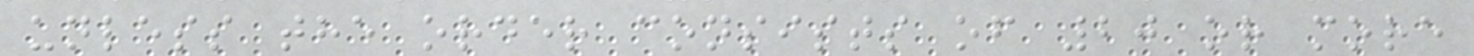unless the order consists of 20 or more
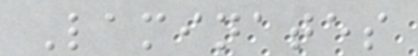Laminates
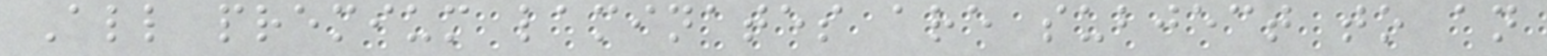All premium laminates are subject to an
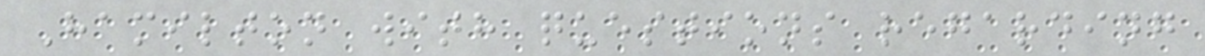Hamilton with questions regarding
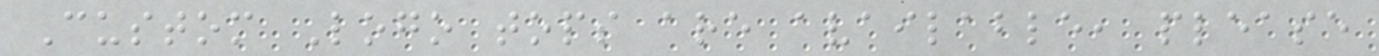Custom Logo tops are available, please
